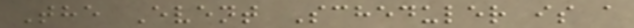The Event Scheduler is a
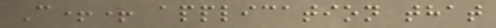C++ application that
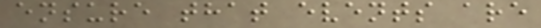ensure that events are
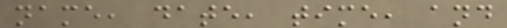name, date, time, and
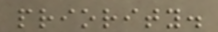priority.
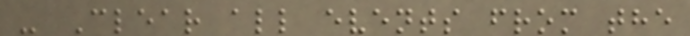- Clear all events from the
